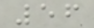56
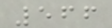566
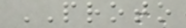PROTO
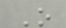O
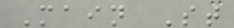Main St
